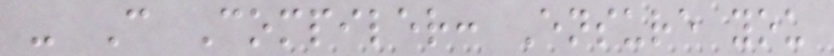- C Compiler: Ensure you
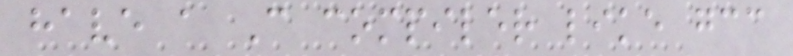have a C compiler like gcc
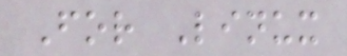For Linux
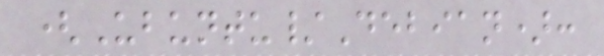(Ubuntu/Debian):
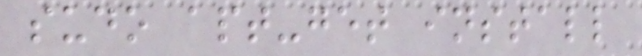sudo apt-get install
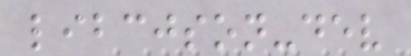libcjson-dev
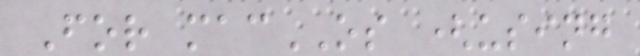For macOS (using
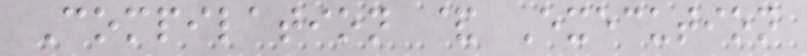Compilation & Execution
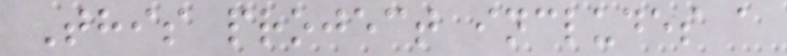This project includes a
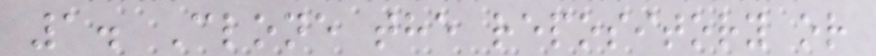1. Clone the repository or
